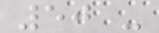50 -
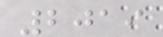2019
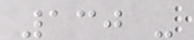130 -
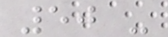50 -
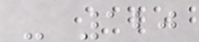- 120
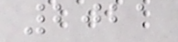2021
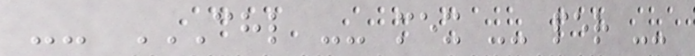-- CHL -- MEX -- PER --
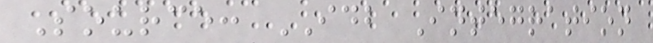Source: IDB Integration
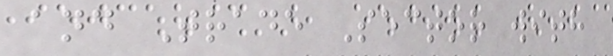and Trade Sector with
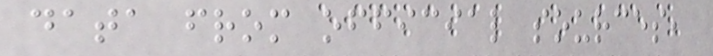data from official sources,
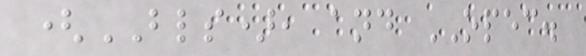(BLS), and OPEC.
